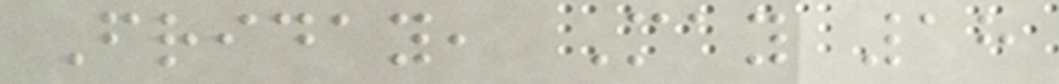Friday, May 18
